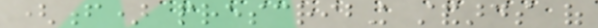(f) prescribing standards of
